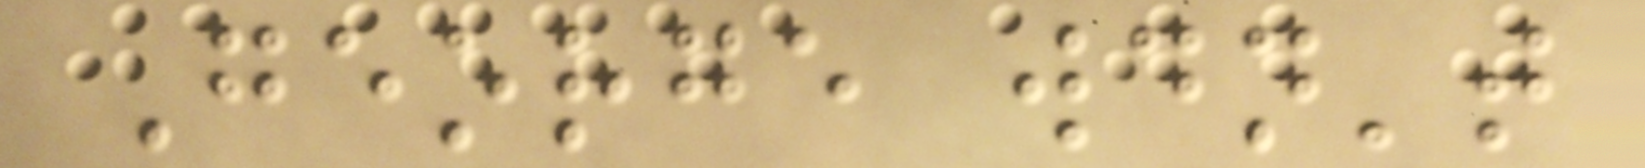George wouldn't
